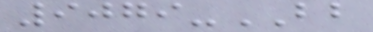9079-BB
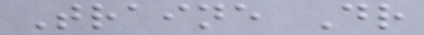Traine Dr
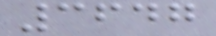3647
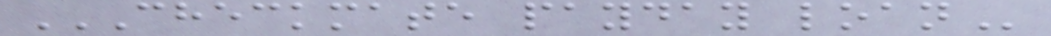CHECKMATE PAYDAY LOAN
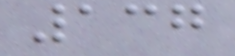137
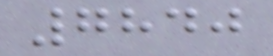7840
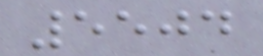5504
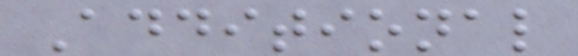Additional
